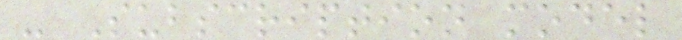- Subscription model
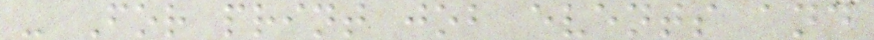- For print job events and
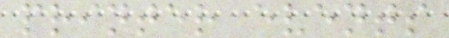printer events
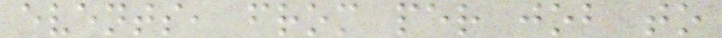events, from per job to
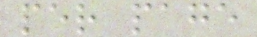per page
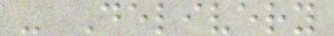- Delivery
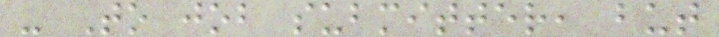- To job submitter, but
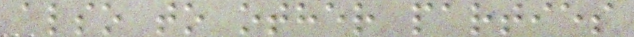also to other parties
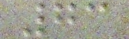73
